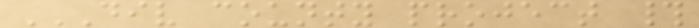DIV COUNTY PROJECT #
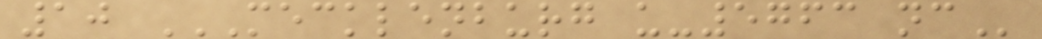10 MECKLENBURG U-5763 NC
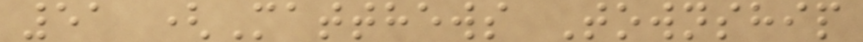51 (Matthews Township
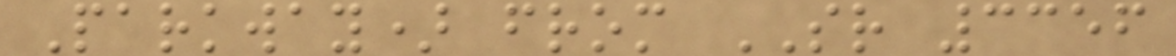Parkway) from SR 3356
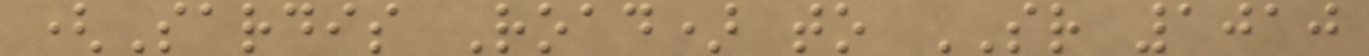(Sardis Road) to SR 1010
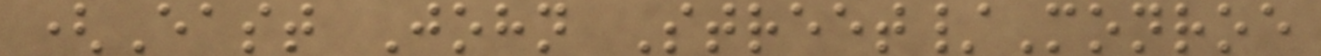(East John Street/Monroe
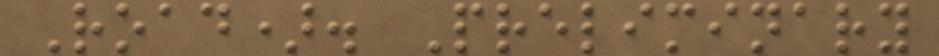Road). Preliminary
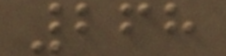268
